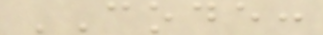CODE:
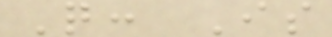Q: Is
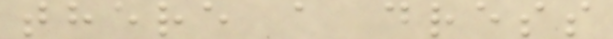there a dress
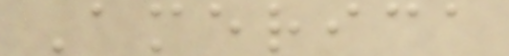America
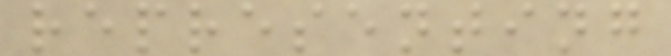representing
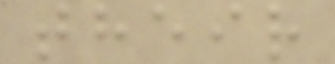their
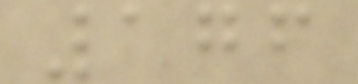176
